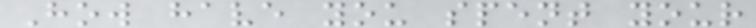How have you spent your
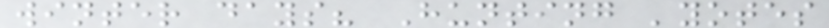winter days? Hunting 'yotes
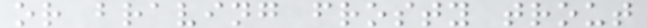or braving frosty trout
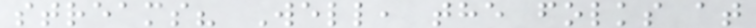streams? Well, the folks at
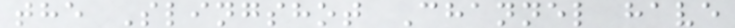the Slingshot Channel have
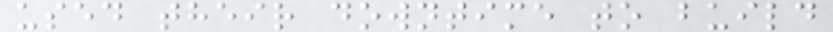used their downtime to build
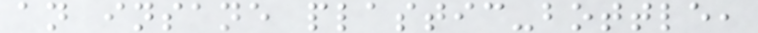an insane plastic-bottle,
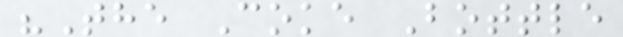"The Coke Bottle
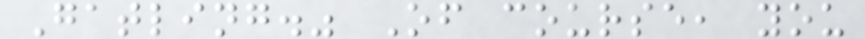Gatling." Of course, you
